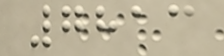7813
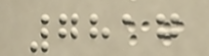7817
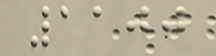1100
